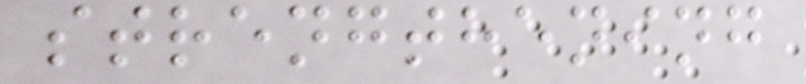strengthening
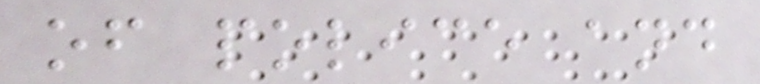of police and
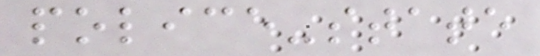police-state
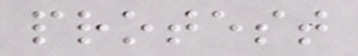protest
